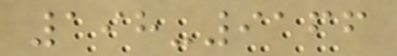198-9166
